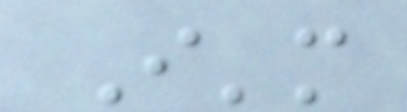I'm
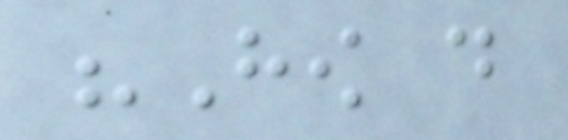"How do
